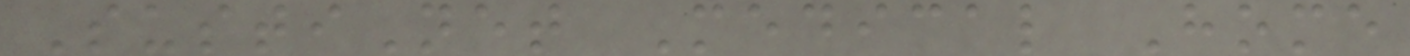SustiNet Medical Home
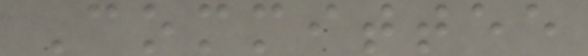Committee
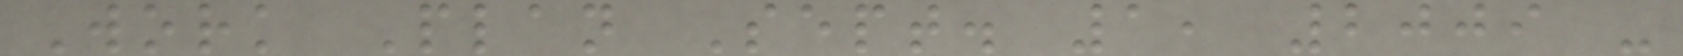Work Plan Sept. 1, 2009 -
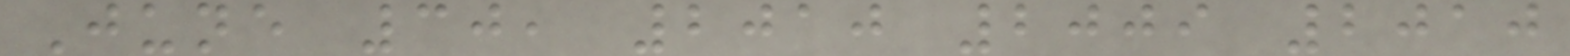June 30, 2010 2009 2010
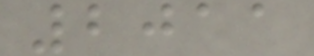2011
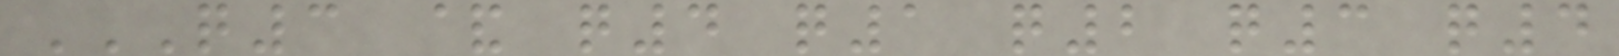Q3 & Q4 Q1 Q2 Q3 Q4
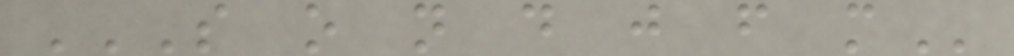S O N D J F M
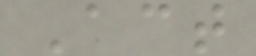Act
